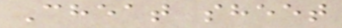Cheat sheet
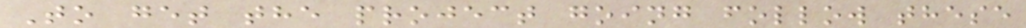To get the project going follow these
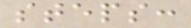steps:
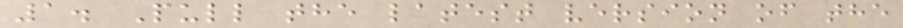1. Pull the latest version of the
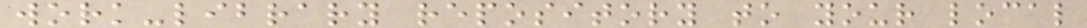work-library repository to your local
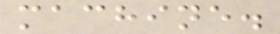machine.
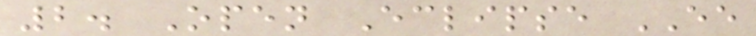2. Open Eclipse EE
